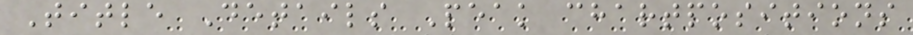Title Details Peak chartpositions
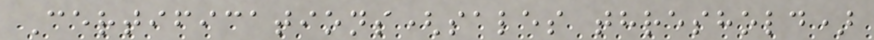Certifications(sales threshold)
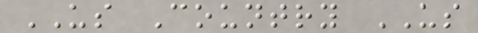US Country US
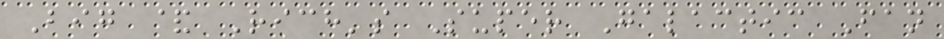Big & Rich's Super Galactic Fan
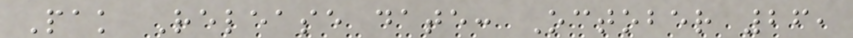Pak Release date: October 26,
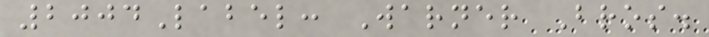2004Label: Warner Bros.
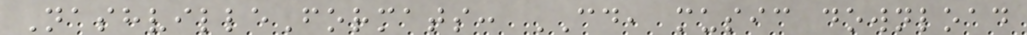NashvilleFormats: CD, music download
